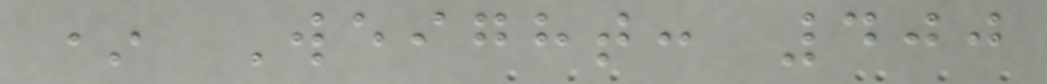* Weight: 400
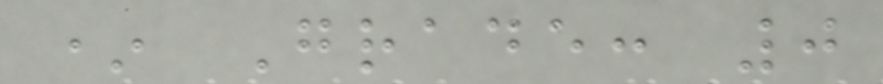* Grade: 0
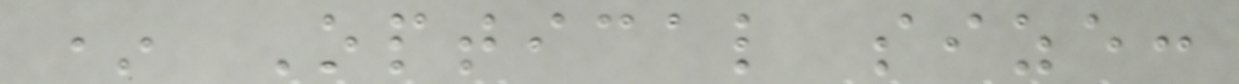* Optical size:
